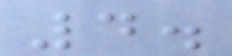4.
